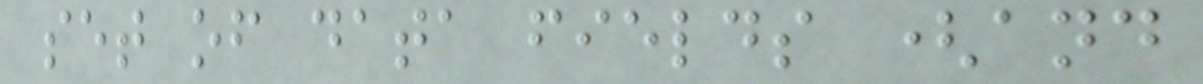set of data fields (and
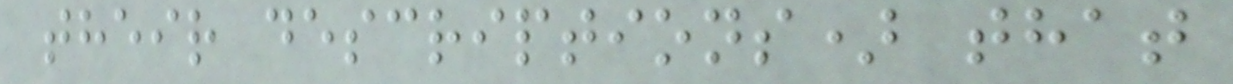their descriptions) that
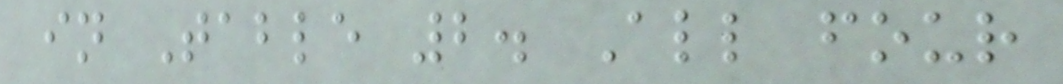in Table 2. All four
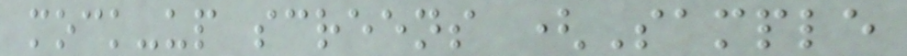mock-up screens (Sample
